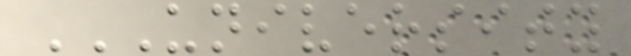UNIVERSITY
